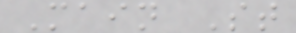Main St
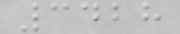3428
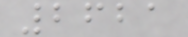2621
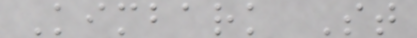Kimbark St
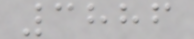3886
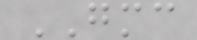GMC
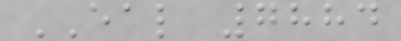EAL 7884
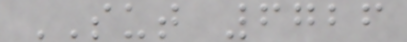SUT 6726
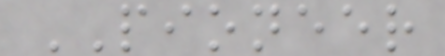PIONEER
